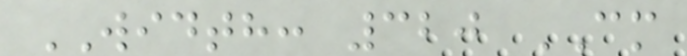WIDTH: 320 CM
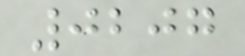0207
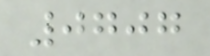0707
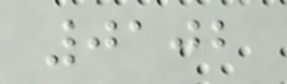0102
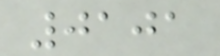0101
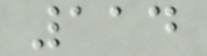114
